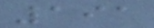191
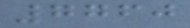7760
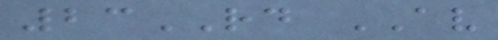23RD AV
